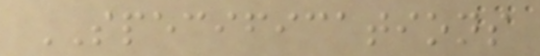SPECIFICATIONS
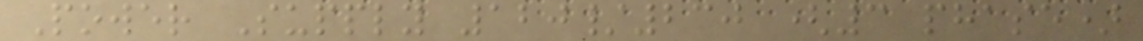Power Supply 120/230 (3 phase)
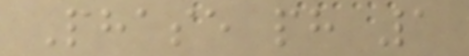Phase ph 1
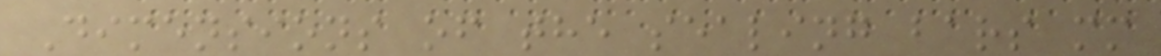Dimensions of the sealing bars mm
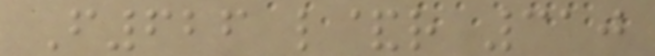F626 l&r 310
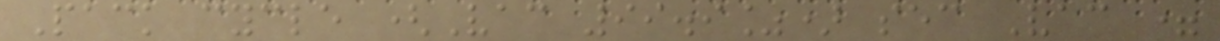Pack cycle (Vac 99.9%) sec Vac =
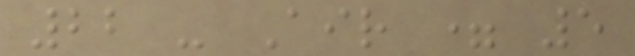22 - Air = 5
